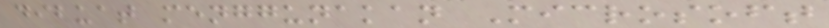dibuat menggunakan Microsoft
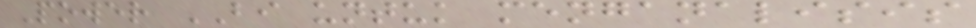Power BI untuk menganalisis
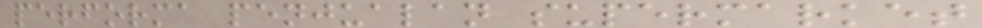performa penjualan supermarket
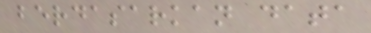berdasarkan data
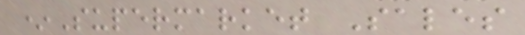*Supermarket Sales
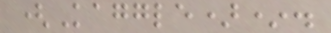(Kaggle)*.
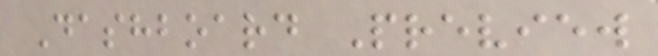Dashboard Preview
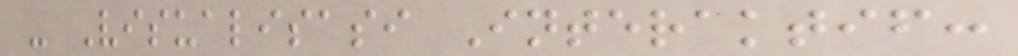- Visualisasi Interaktif:
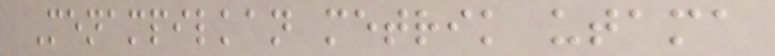Menampilkan metrik utama
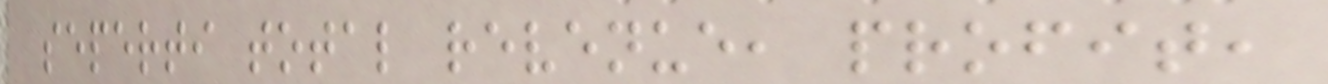seperti total revenue, profit,
